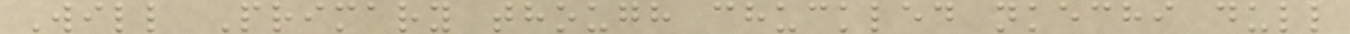Will Primary though chuckled nkechi dull
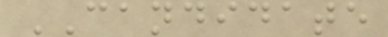CANDIDATE
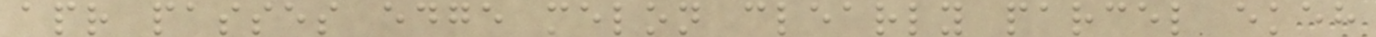apr passes edge melon clearly parcel ekeh
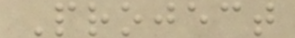Project
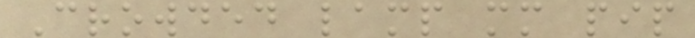Crowded lamp mm pip
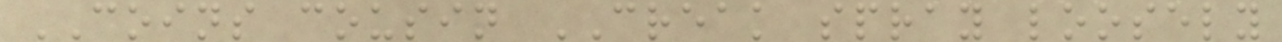COINS cousin CREAK spray loosely
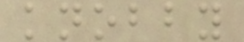knobby
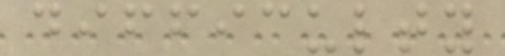difficulty
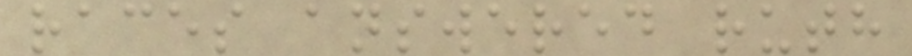races answered ruth
